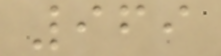969
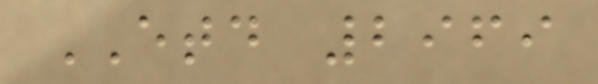ETD 2969
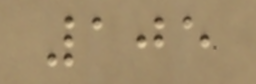105
